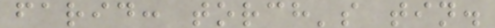farid: torch's tin.
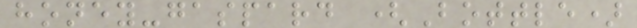honey-gaspard (Bottle)
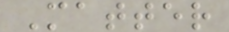Matter
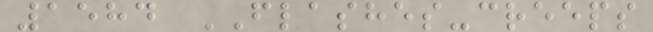1584 FLASHES-creeps
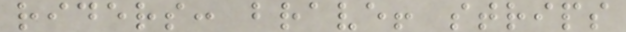riders: brave! strips
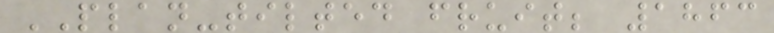PLAN-tilted fruit; 1863
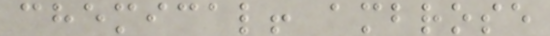chemical! ambrose
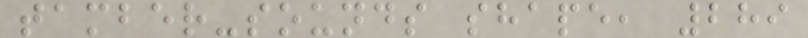tamber-sounds shape, 289
